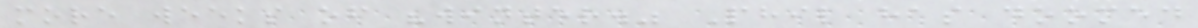more weeks of "winter." Phil has doomed
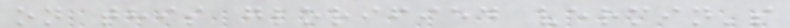on this glorified vermin's
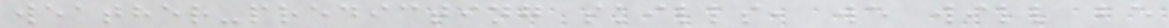weather-predicting skills, we will be
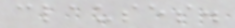clauses.
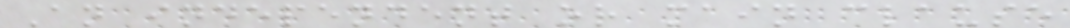An independent or main clause
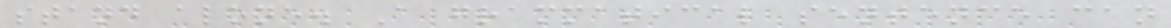stand alone. A grammatical sentence can
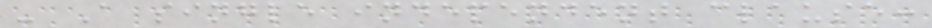- A single independent clause:
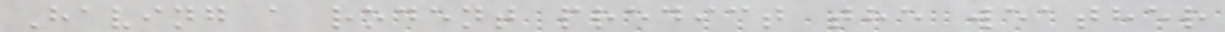Having a rodent predict the weather
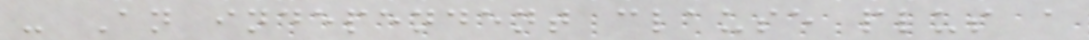- An independent clause plus a
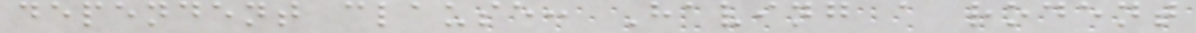dependent clause: Having a rodent
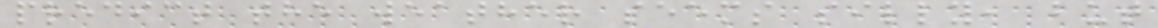predict the weather seems silly, but
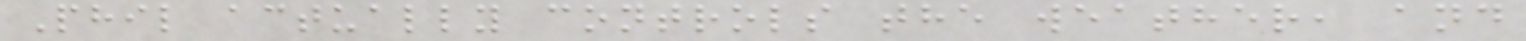Phil actually controls the weather, and
